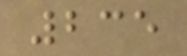235
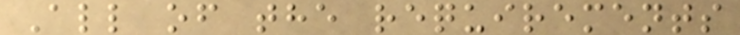All of the requirements
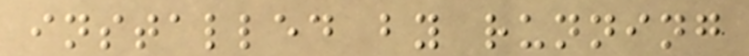installed by running
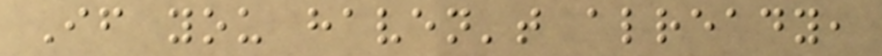If you haven't already,
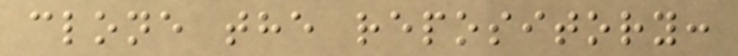clone the repository:
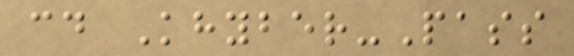cd Khyber-Pass
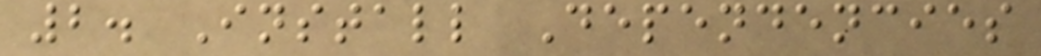2. Install Dependencies
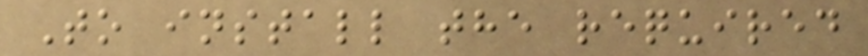To install the required
